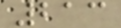213
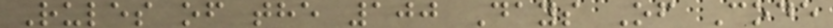Rules of the 100 Days Of Code
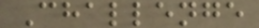Challenge
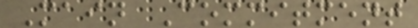Main Commitment
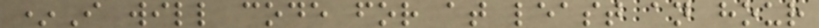*I will code for at least an hour
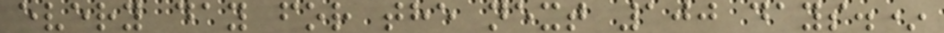every day for the next 100 days.*
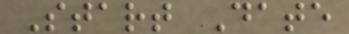Start Date
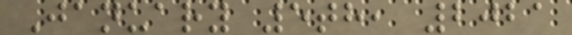January 5th, 2021
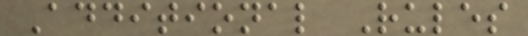Additional Rules
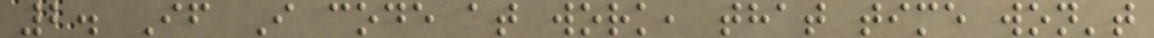2. If I code at work, that time won't
